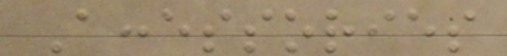Accessories
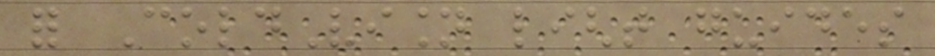for ColdVision light guides
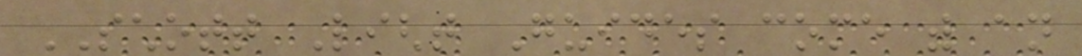SCHOTT Light Guides come with an
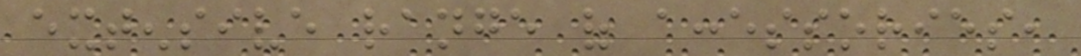extensive range of accessories,
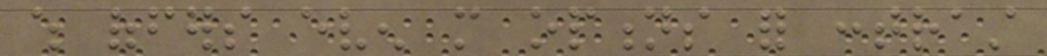which offers even more options for contrast
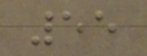55
